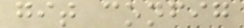git config
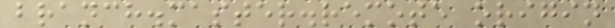branch.master.remote origin
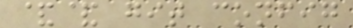&& git config
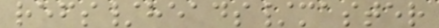refs/heads/master
